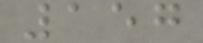157
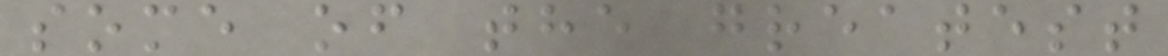some of the greatest
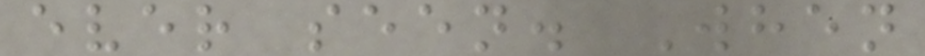ever seen. When
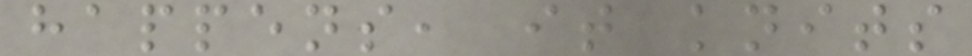happens, it knits
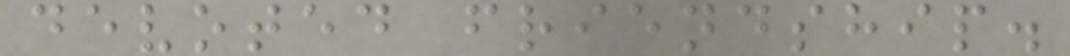devoted friendship.
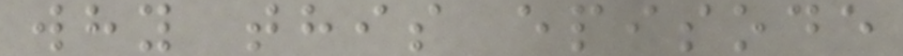why this episode
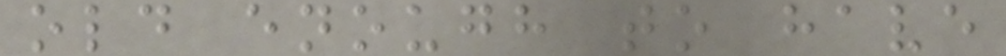old enough to have
